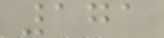171
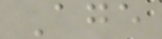Age
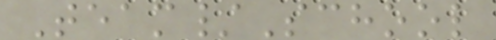Team/School
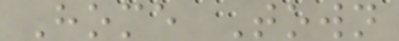Home Town
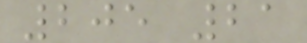205 21
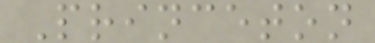Princeton
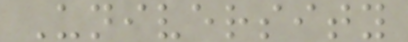University
